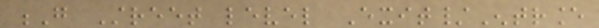G Street level Exit/Entrance
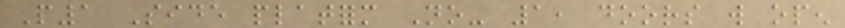P1 Side platform No- 1, doors will open
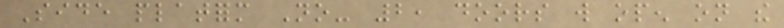Side platform No- 2, doors will open on the
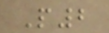P2
